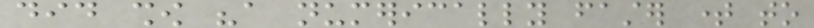did show "a numerically faster time to
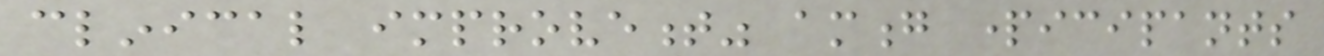clinical improvement" among participants
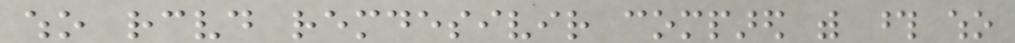who received remdesivir compared with those who
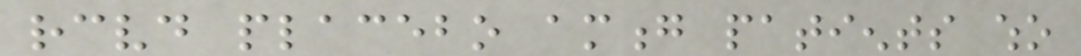received placebo among patients who
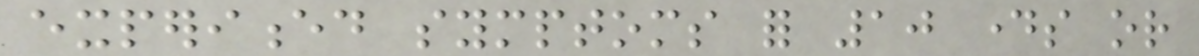experienced symptoms for 10 days or
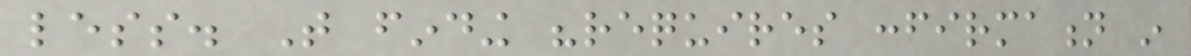less. That finding "requires confirmation in
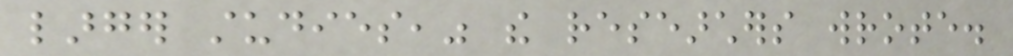larger studies," the researchers wrote.
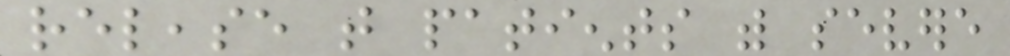release that patients with severe
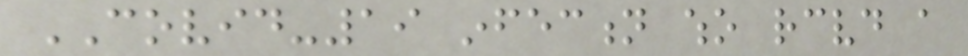COVID-19 infection who received a
